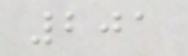201
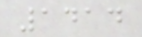1414
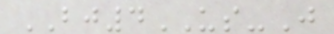BJ4US-J
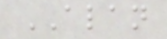ALAN
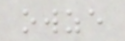owze
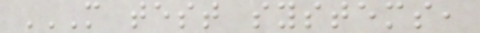M TEST SYSTEMS,
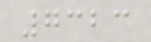7323
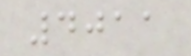4011
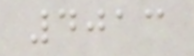4013
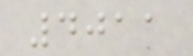4011
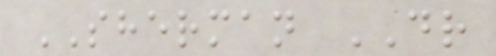SHERMAN DR
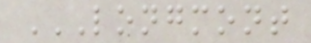LONGMONT
